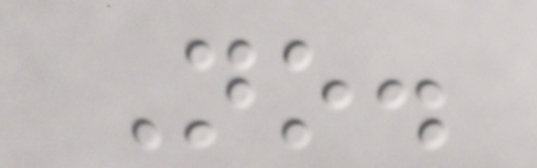No.
